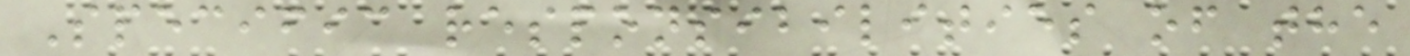Specific responsibilities of the
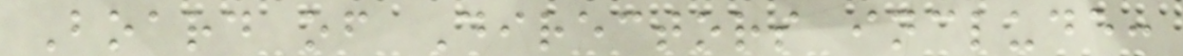Board of Directors include:
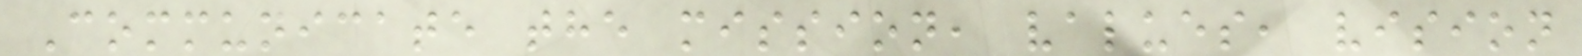Communicate the mission, values, vision
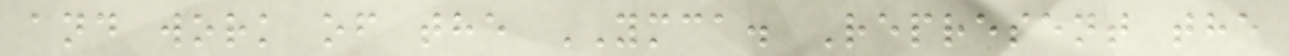and work of the YMCA. Represent the
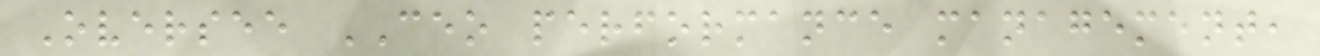Oversee CEO performance management,
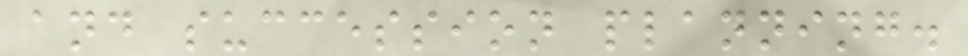and succession planning.
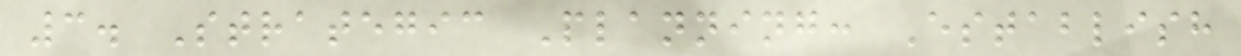3. Strategic Planning: Establish
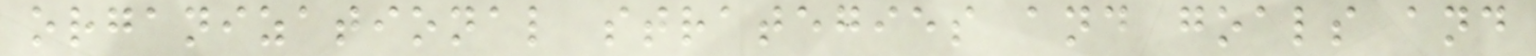organizational strategies and goals and
